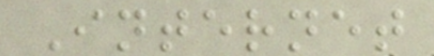Internet
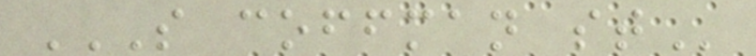S COFFMAN ST
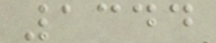1344
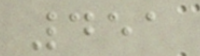451
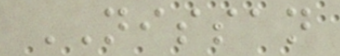NISSAN
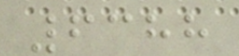6388
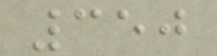350
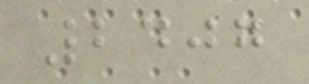2407
